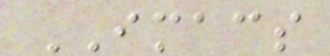IMACS
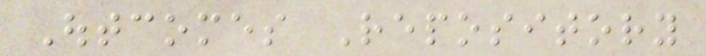Outcomes Repository
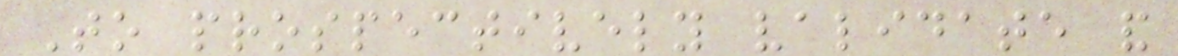To prospectively validate and
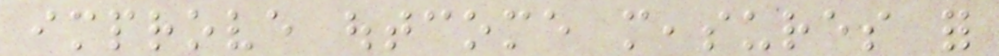improve outcome measures for
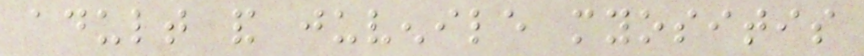adult and juvenile myositis
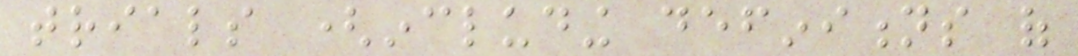trials (including definitions of
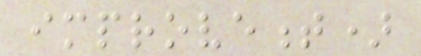improvement)
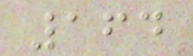164
